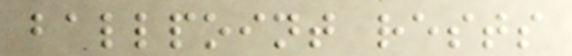ballpoint rests
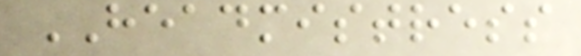HEADMISTRESS
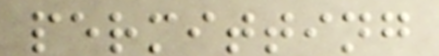permitting
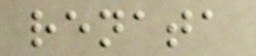renata
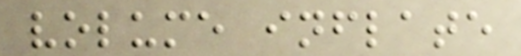volume inflate
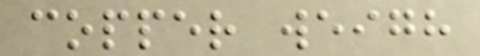copper weigh
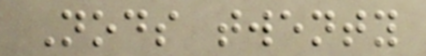Nods twenty
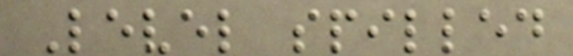Level spilled
